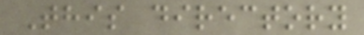This directory
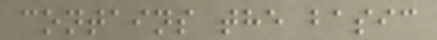contains the basic
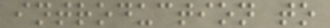introduction to
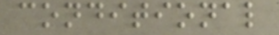conditional
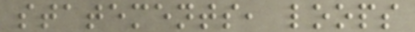statements, loops
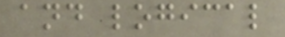and logical
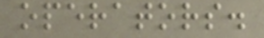operators.
